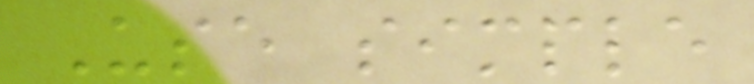Use simple
